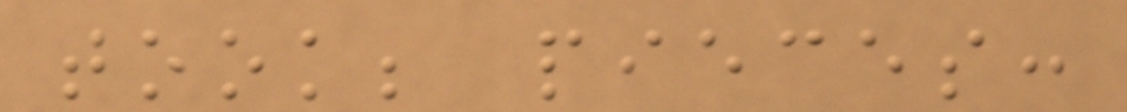took; pieces:
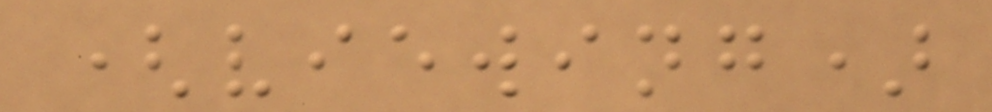(viewing)
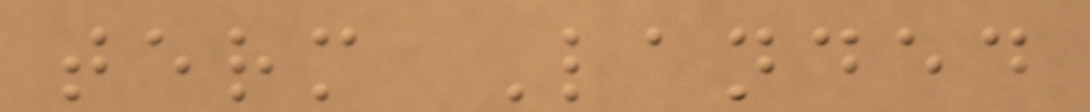term Landed
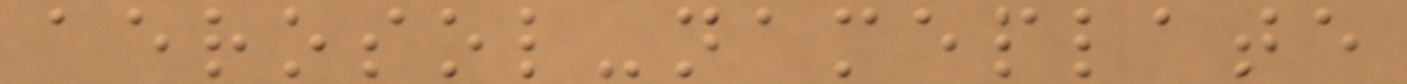aerosol-nameplate
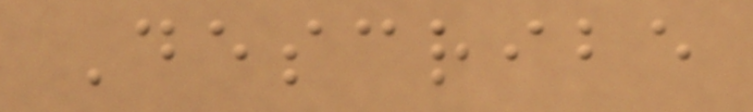Describe
